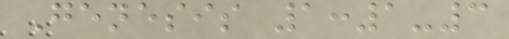Genesis 1:1-3
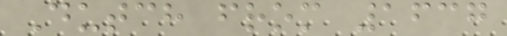Dutch from 1637
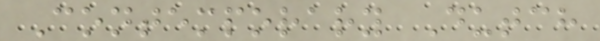Contemporary Dutch
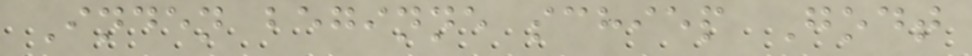Inden beginne schiep Godt
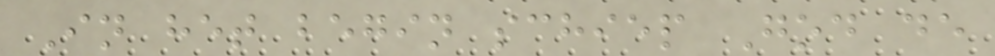In het begin schiep God de
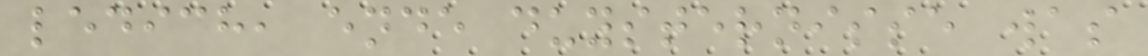ledich, ende duysternisse was
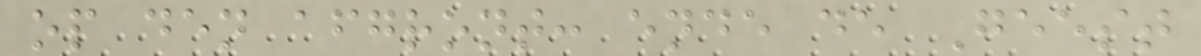op den afgront: ende de Geest
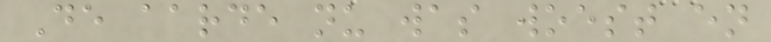De aarde nu was woest en
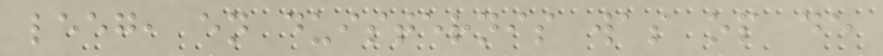leeg, en duisternis was op de
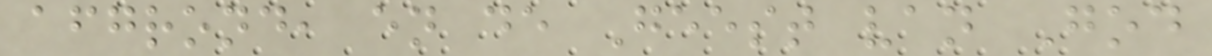afgrond, en de Geest van God
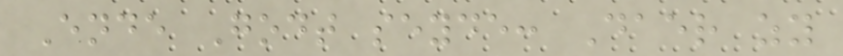Ende Godt seyde: Daer zy
